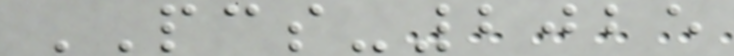PCS-2025
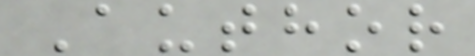Author
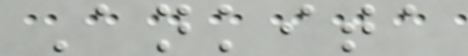Ankita
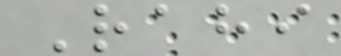Rahi
